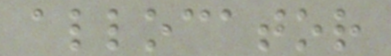allocator
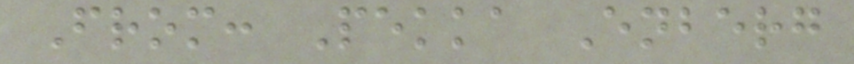From: Pekka Enberg
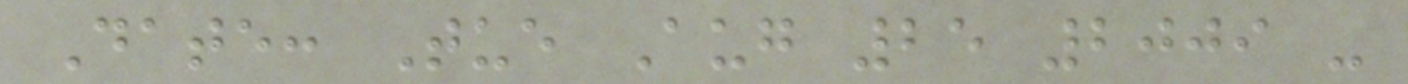Date: Tue Aug 25 2009 -
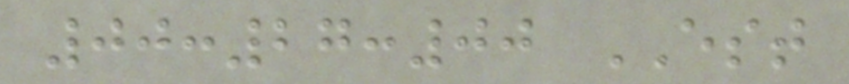00:27:00 EST
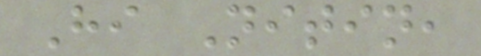Hi Nitin,
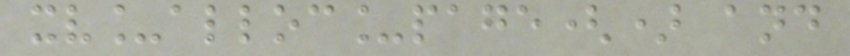xv_alloc_page() and
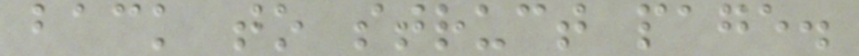back to struct page.
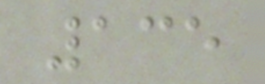135
